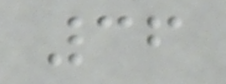36
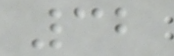32
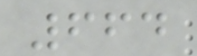664
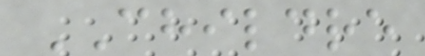CHILDRE
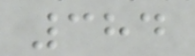384
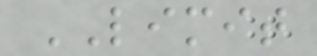LIMIT
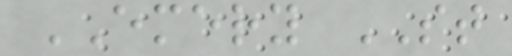EMERY ST
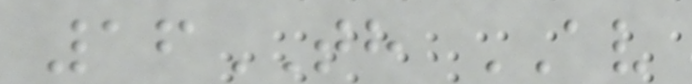16TH AV
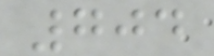704
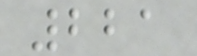221
